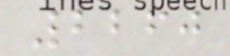2260
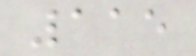115
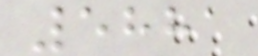5881
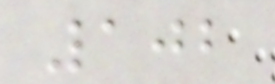102
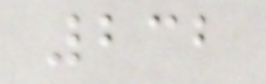232
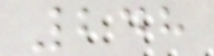248
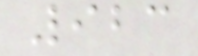923
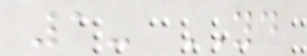1- YD
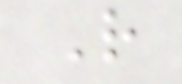R
